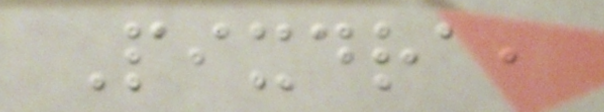Pixdra,
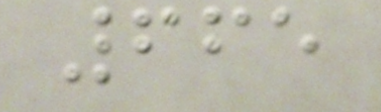665
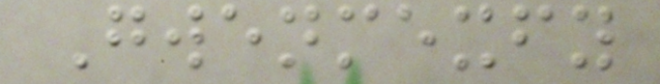Gwenmexfy
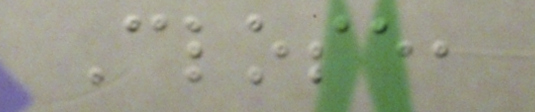Close,
